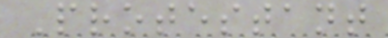Protestant
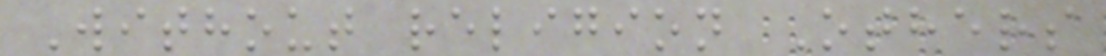Without religion Others
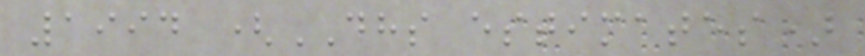1994 (DHS estimates)
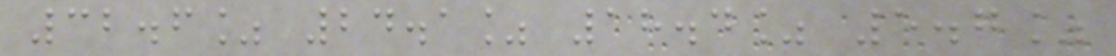32.6% 24.1% 18.4% 5.7%
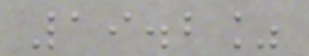19.2%
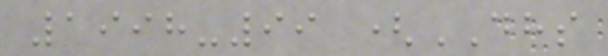1998-99 (DHS
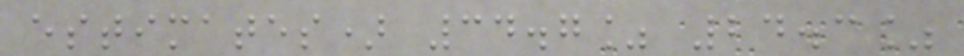estimates) 34.7% 24.3%
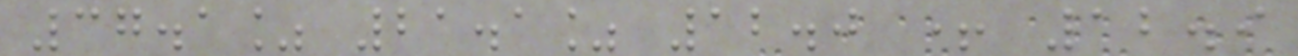37.1% 21.1% 12.0 + 12.9
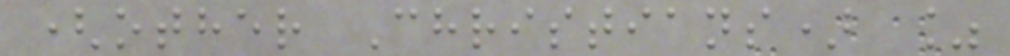(other Christians) %
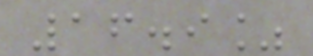16.9%
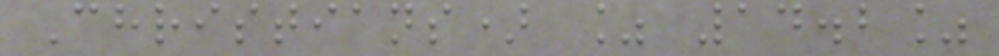Christians) % 14.2%
